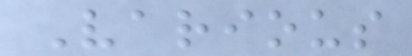Various
